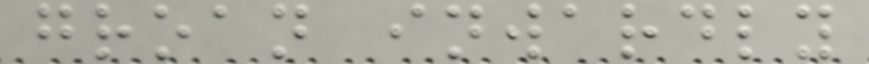groan inwardly
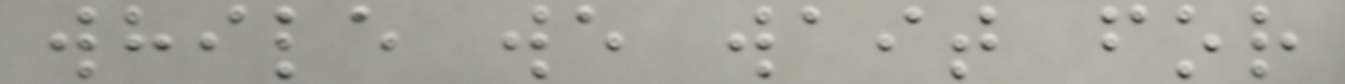while we wait for
